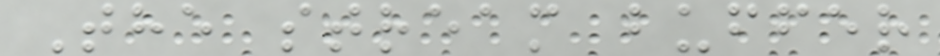The stream buffer
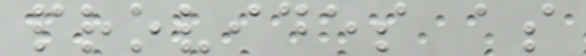provides as
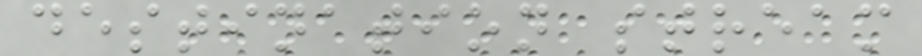destination stream
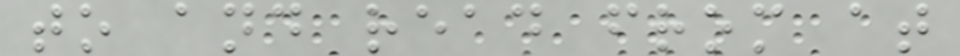to and read from at
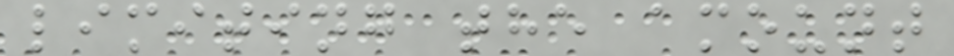limiting the amount
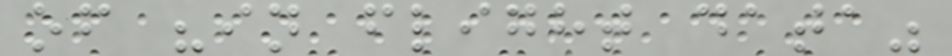of "in flight data"
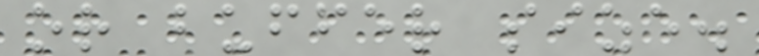or buffer size.
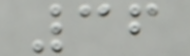36
